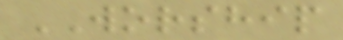WORSHIP
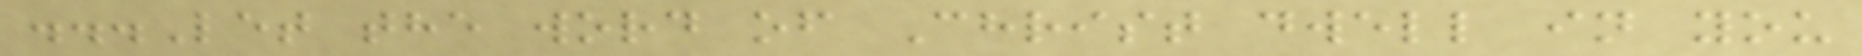...Let the word of Christ dwell in you
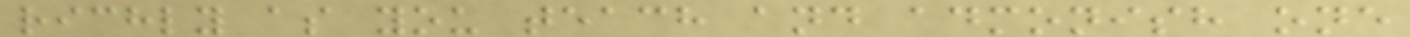richly as you teach and admonish one
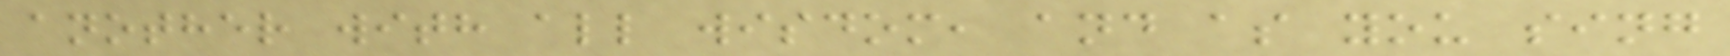another with all wisdom, and as you sing
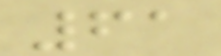61
